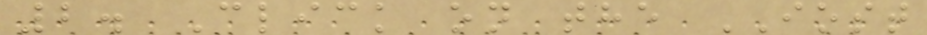2. Click on the IOST
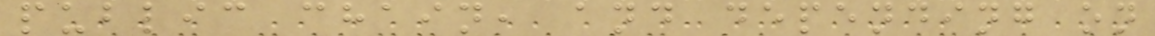public chain, and depending on
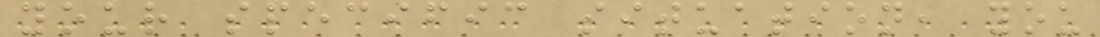your specific situation, you
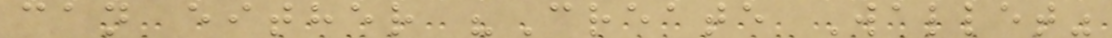can either "Create Wallet"
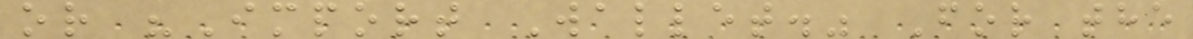or "Import Wallet." For the
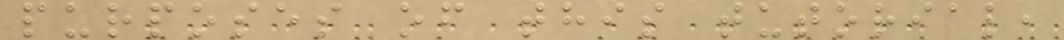purposes of this tutorial,
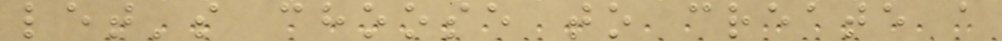let's choose to create a
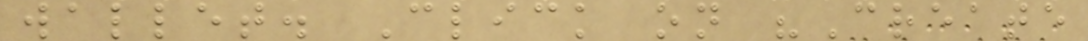wallet. Click on "Create
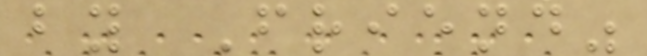by Friend"
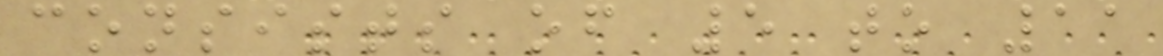consists of 5 to 11
